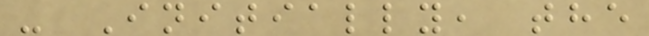- Initially, the
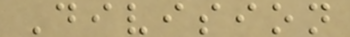Division
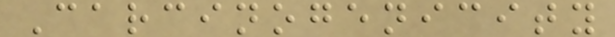Carcinogenicity
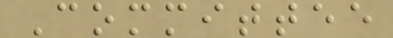Committee
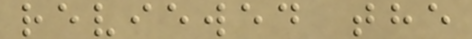reviewed the
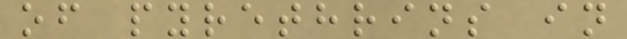of pyrethrins in
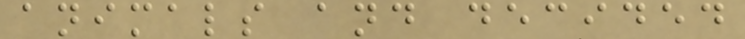animals and decided
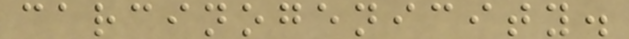carcinogenicity.
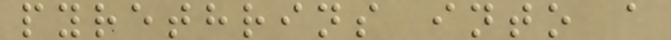pyrethrins into a
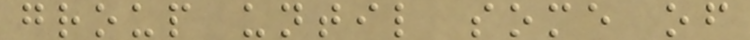group until some of
